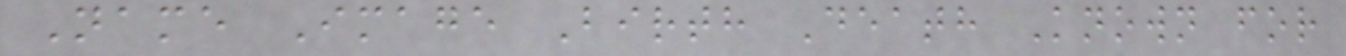Name Image Birth Death Known for
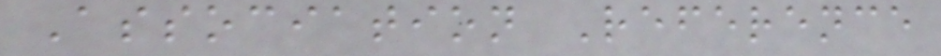Association Reference
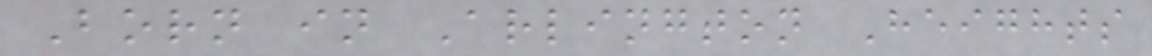Born in Arlington Heights
